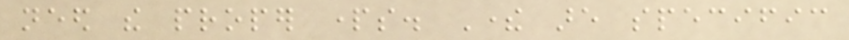need the proper parts. There are specific
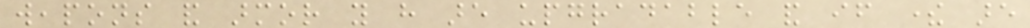weapons and armor you have are upgradable and if there are
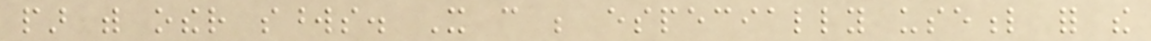par with other swords. It can be especially useful for the
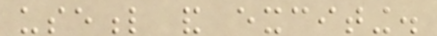useful and exciting.
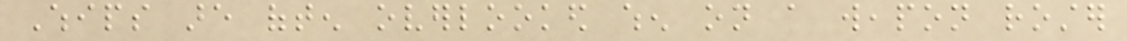Whips are often overlooked when on a weapon roster
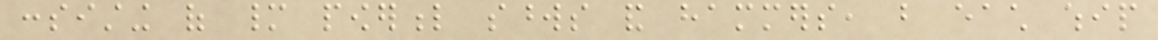consisting of many powerful swords and hammers, but each whip
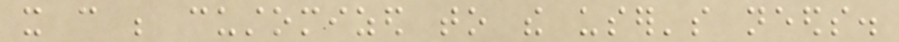it can be customized to the user's needs.
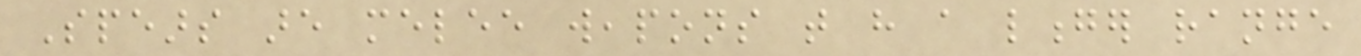Spears are melee weapons that have a longer range
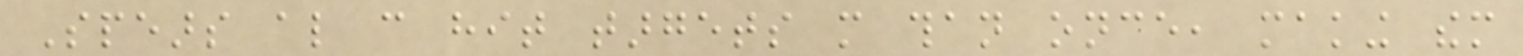Spears also can hit targets more than once, making them
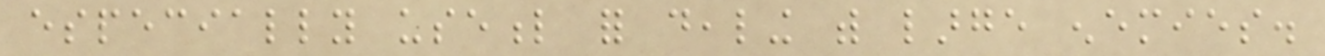especially useful for dealing with large enemies.
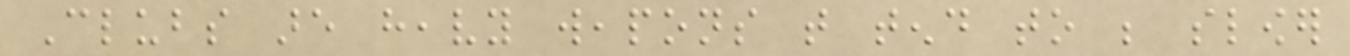Clubs are heavy weapons that tend to be slower
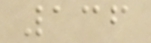136
